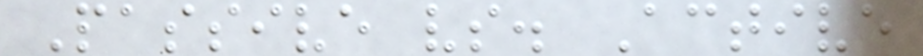Passive vs. Active
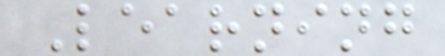Learning
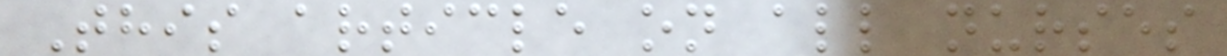This article on all nurses
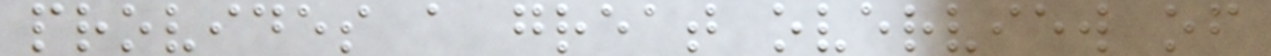provides a great overview of
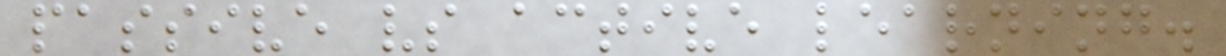passive vs active learning.
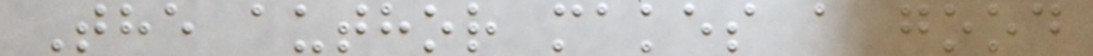The author makes a good
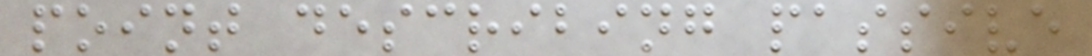point describing passive
